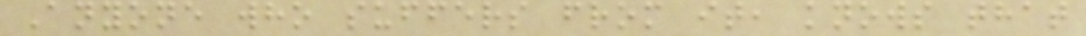Anyone who suffers from it, knows that
